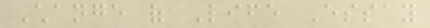Change of Life Essay
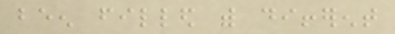been filled with different
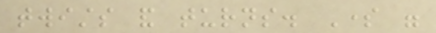twists and turns. Some were
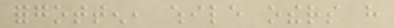forgotten, while others have
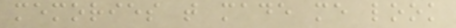memories that made me look
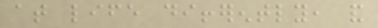at life differently, and
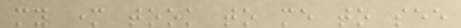my mother took to me to see
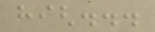high...
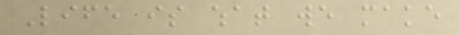Life is what we make
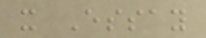it Essay
